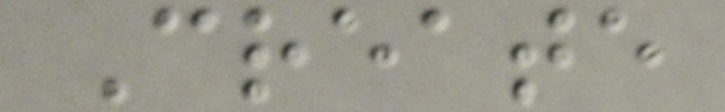Create
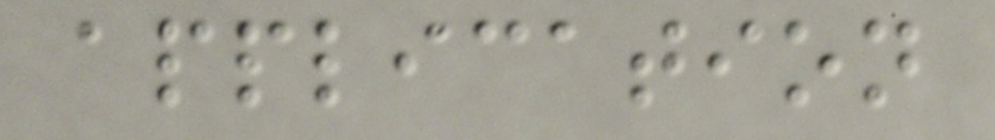application
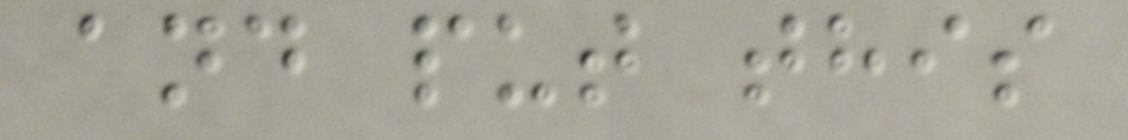and put this
